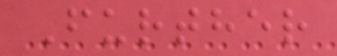Further
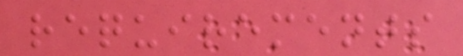requirements
